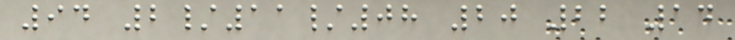94 2/11/08 20 22 14
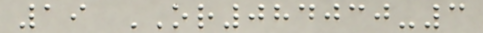19 OR084030-3
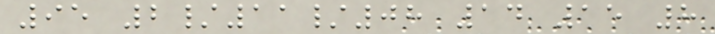95 2/11/08 14 15 8
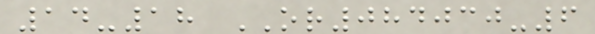14-18 OR084030-6
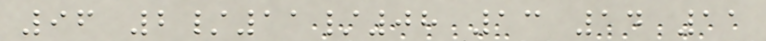96 2/11/08 13 14 11
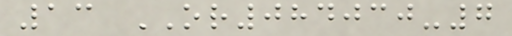13 OR084030-7
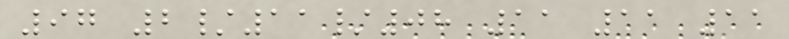97 2/11/08 11 11 11
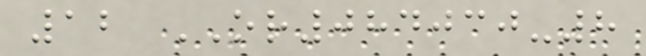12 OR084030-8
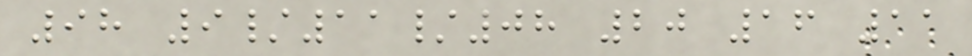98 9/11/08 20 16 11
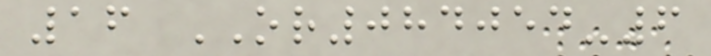16 OR084054-6
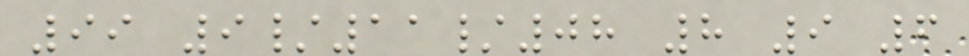99 9/11/08 8 9 6
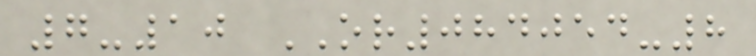7-10 OR084054-8
